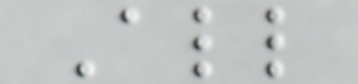All
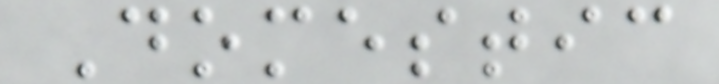Domestic
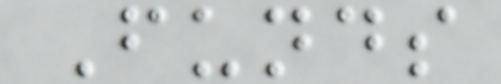Funds
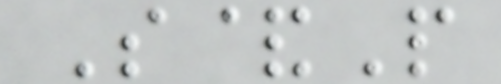S&P
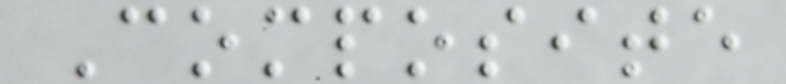Composite
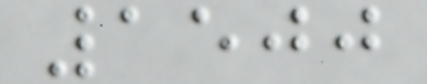1500
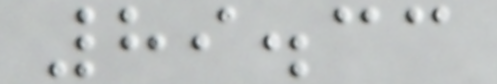89.33
